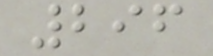296
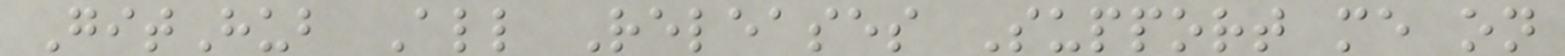GitHub All Releases Support me on
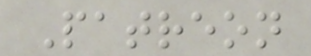Patreon
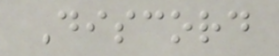Discord
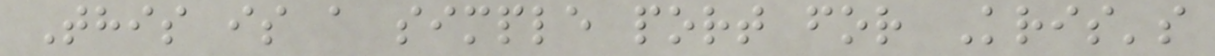This is a simple port for Kris's
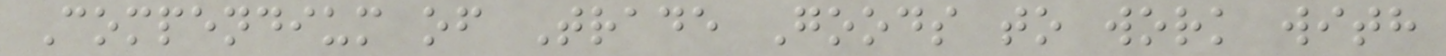Compendium of Trade Goods to work with
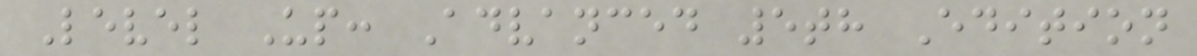Level Up: Advanced 5th Edition
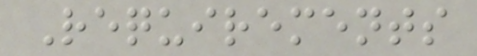Requirements
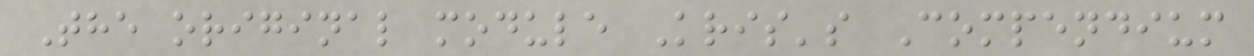The original module Kris's Compendium
